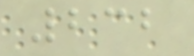232
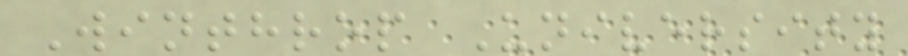Winthrop University
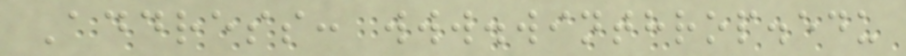Address: www.winthrop.edu
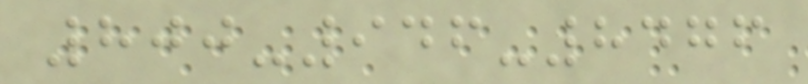800-946-8476
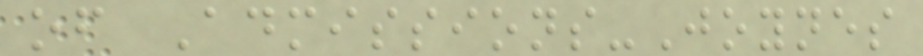of Admissions-Joynes
